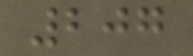207
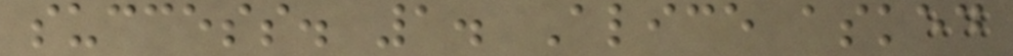success. 1. Alice asked
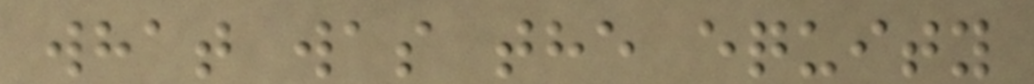what was the equity
